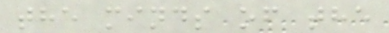the minds of the
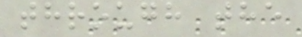through the
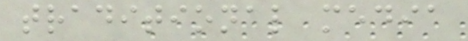traditional media
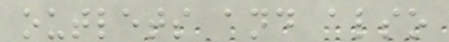outlets and also
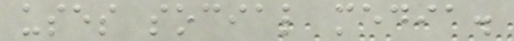uses social media.
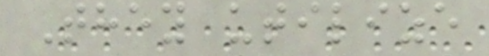They utilize
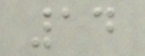14
